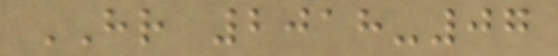HR 2018-07
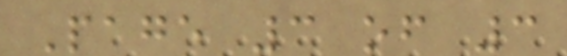Page 3 of 3
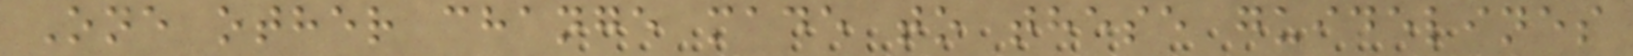One other change made to these guidelines
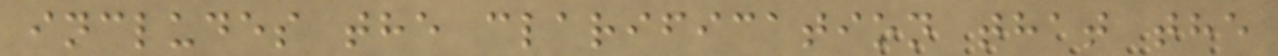includes the clarification that the
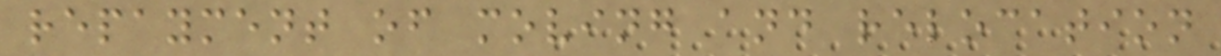repayment of moving and relocation
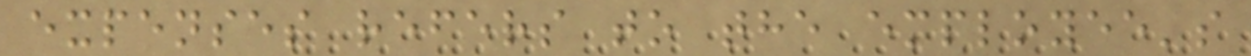expenses refers to the employee's
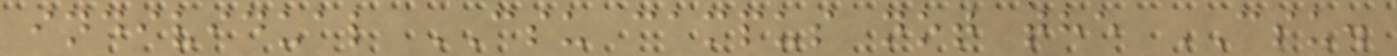individual CSU campus not the CSU.
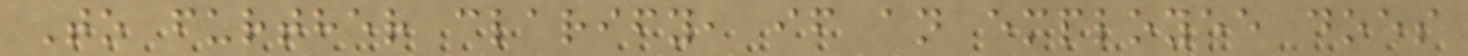To further clarify, if an employee does
